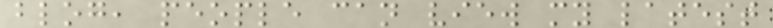blog, people can view my latest
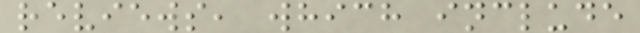reviews, which include
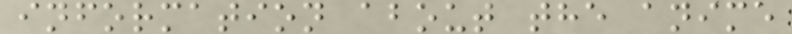information about the anime
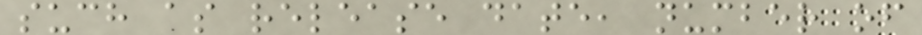such as release date, number of
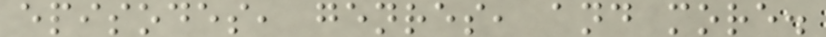episodes, genres, and more.
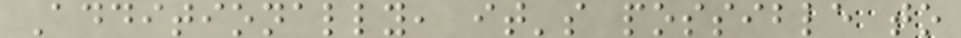Additionally, it's possible to
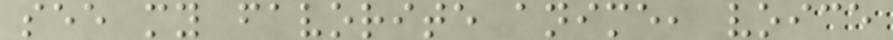see my favorite anime, voice
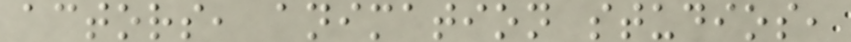actors, animation studios,
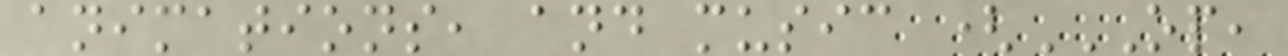animations, and music (OP,
